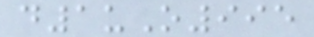d1uO995
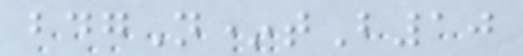bdgN*tB10
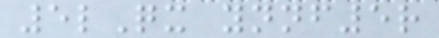5lQx ynnf5r
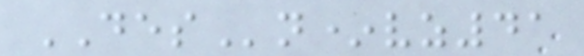DESn*vz41
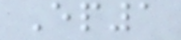Ep1
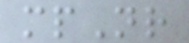mpNr
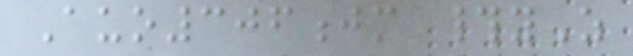Auo306jm #yZ
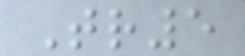Tr5
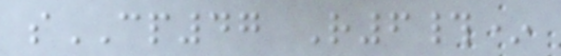sCP47 R6#*
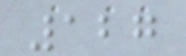127
